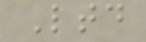Ltd
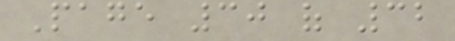Page 30 of 32
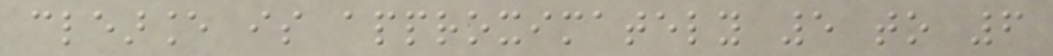clearance is approximately 5 to 6
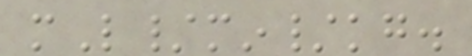mL/min/kg.
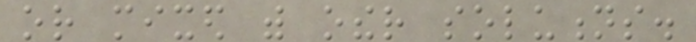or mixed with other solutions.
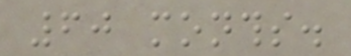60 months.
